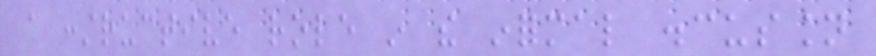a constructive role in the informal discussion
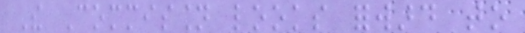The Commission looks forward to
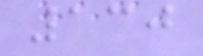130
